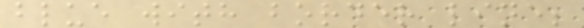blue with border line;
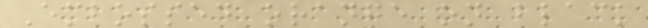Embossed orange on black
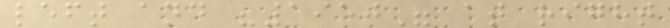left and "1950" at right
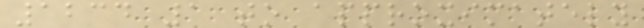1234 1 to approximately
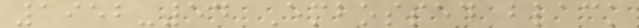1952-54 Embossed black
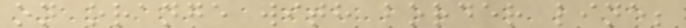on orange with border line;
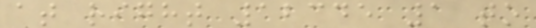at right 12345 1 to
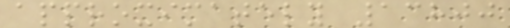approximately 13800
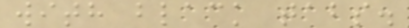with black tabs.
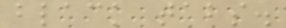black tabs.
